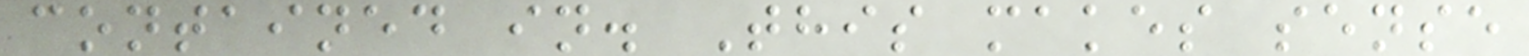contained in. This makes sense
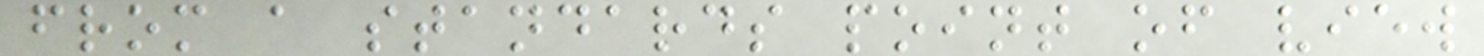from a standards point of view
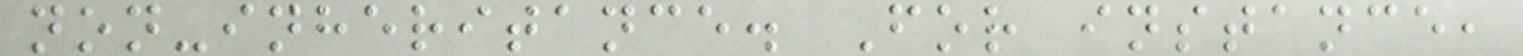non-inheritance. For instance,
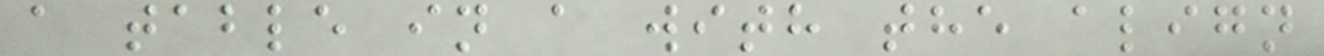a table in a with the align
